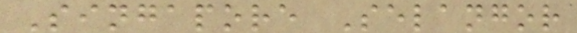Singapore Selangor
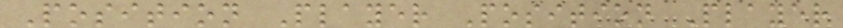Position Player Position Player
